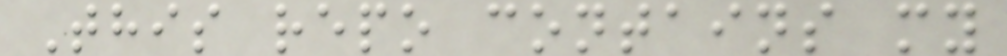This repo contains my
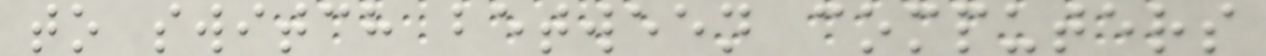to switch between computers
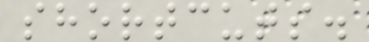shortcuts.
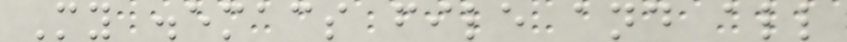My .emacs file and all
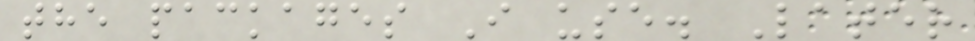the packages I use. Later
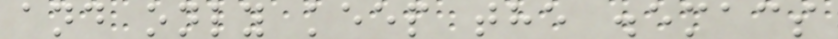and only keep the .emacs
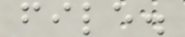file.
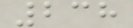238
